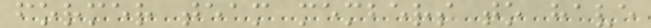former team members to have
